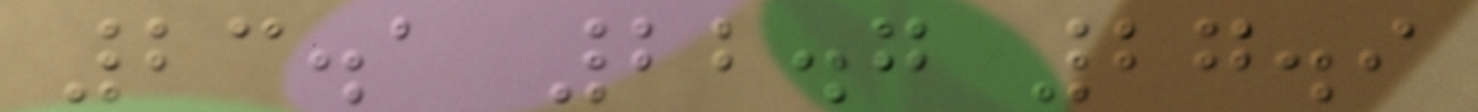23.1 22.7 27.9
